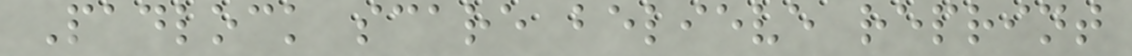Padlock scare believe reprint
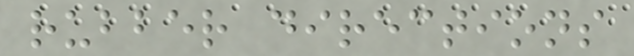rubber directions
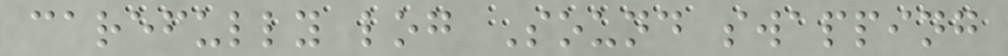carefully log Sound swapping
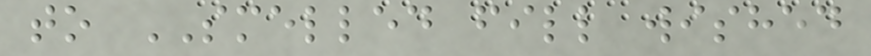to SMELLED fill wished
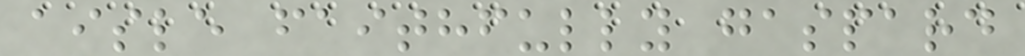aisle faithfully gaspard
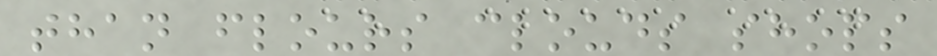than flours clouds shops
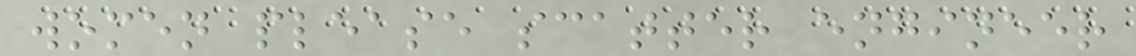women please scatter engineer
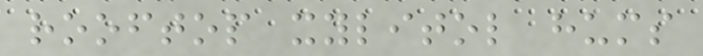rooftop xylitol hums
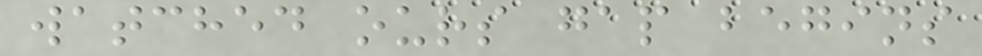watched ours gap begins
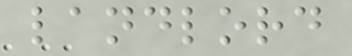landlord
